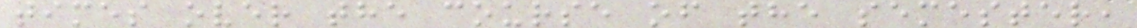times over the course of the semester,
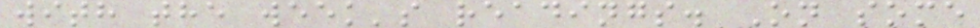with the week's readings. On some
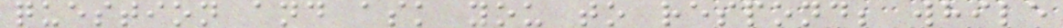question and ask you to respond; while
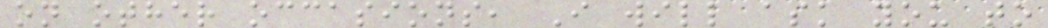on other occasions, I will ask you to
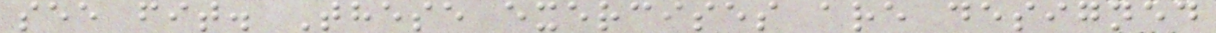see fit. These exercises are designed
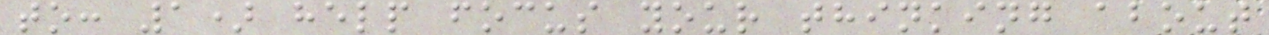to: 1) help focus your thinking about
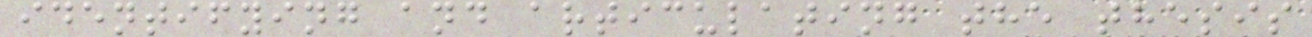identifying and articulating the thesis
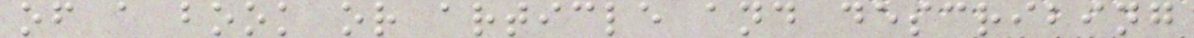of a book or article and describing
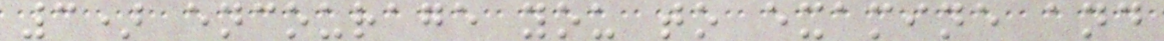3) encourage you to examine and
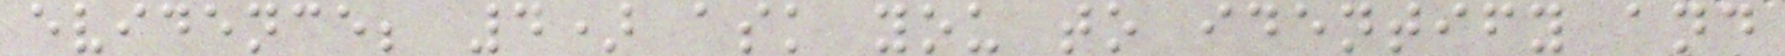evidence; 4) ask you to identify and
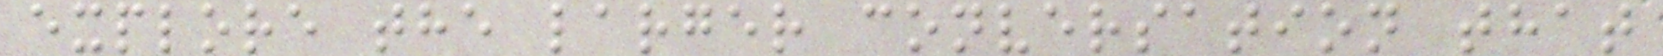explore the larger conversation that
